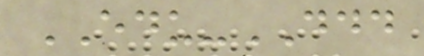EDU-DDD
